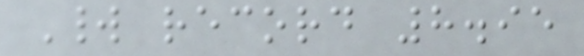World record 8.95
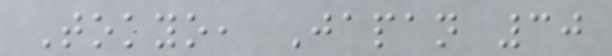Tokyo, Japan 30
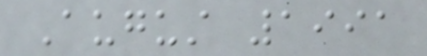August 1991
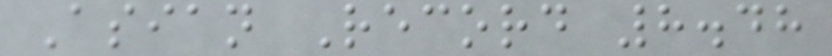Asian Record 8.48
